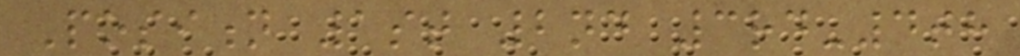Position 1st 2nd 3rd-4th
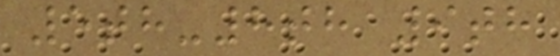5th-8th 9th
